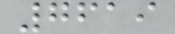7619
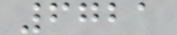6721
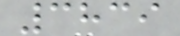3839
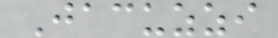Jacuzzi
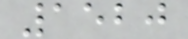1520
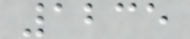1235
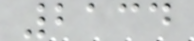2134
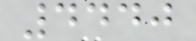4440
